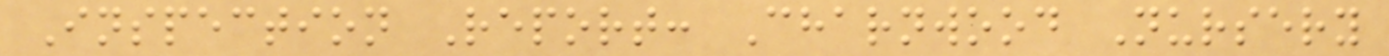Inspection Report: Charnwood Nursery
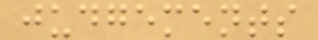judgements
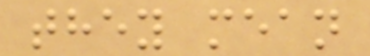they mean
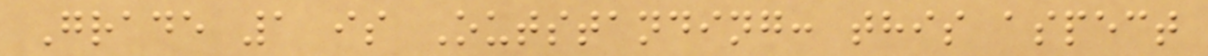Grade 1 is Outstanding: this aspect
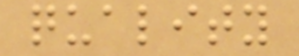quality
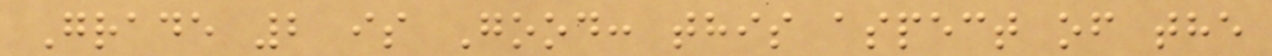Grade 2 is Good: this aspect of the
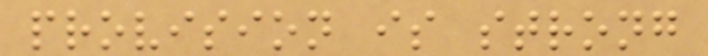provision is strong
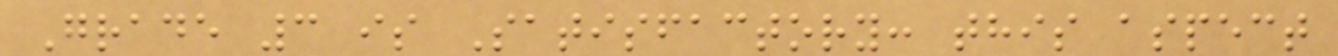Grade 3 is Satisfactory: this aspect
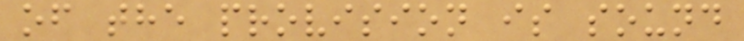of the provision is sound
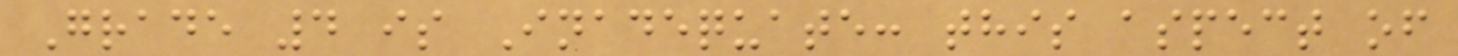Grade 4 is Inadequate: this aspect of
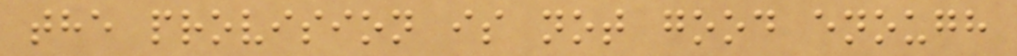the provision is not good enough
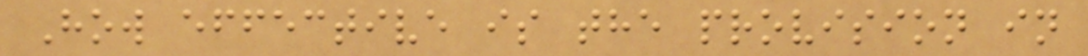How effective is the provision in
